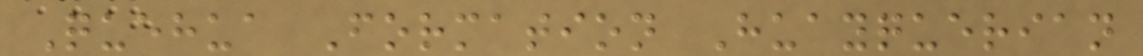Quehua Formation Huayquerian
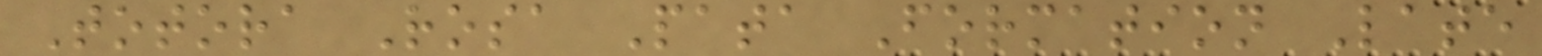Totora Rosa Pata Formation Late
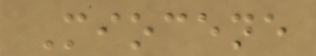Miocene
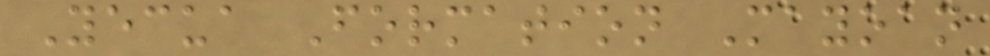Yecua Formation Mayoan
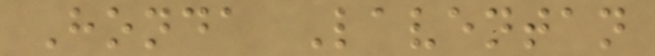Honda Laventan
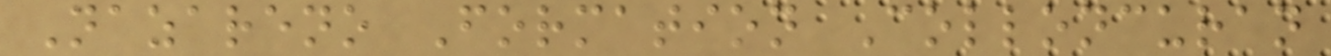Nazareno Formation Colloncuran
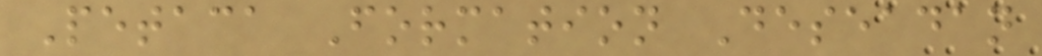Petaca Formation Deseadan
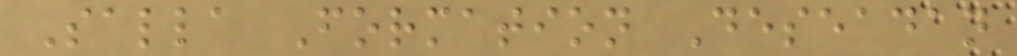Salla Formation Deseadan
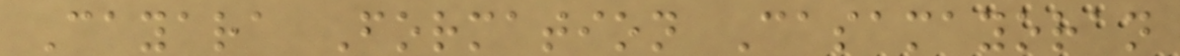Cayara Formation Casamayoran
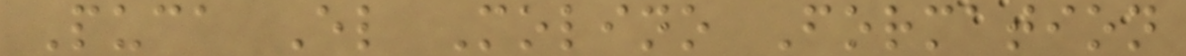Puca El Molino Formation
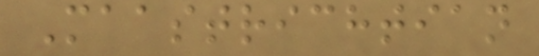Maastrichtian
